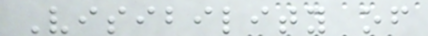Visibility of
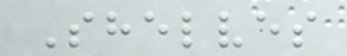Shelves
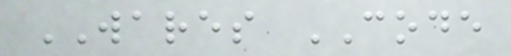WARES CODE
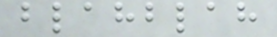blahblah
